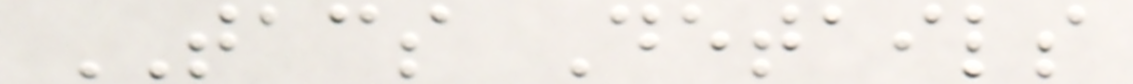TACS Details
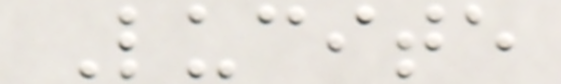Lucite
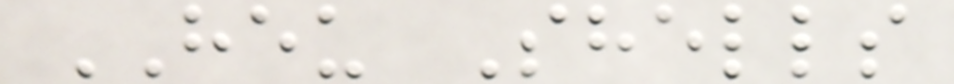HEU Shells
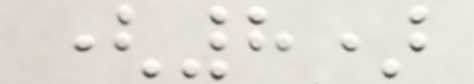(8)
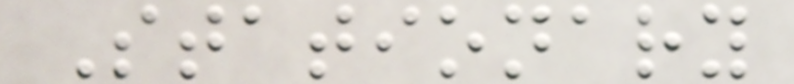Stationary
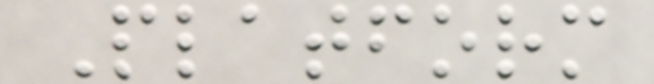Platform
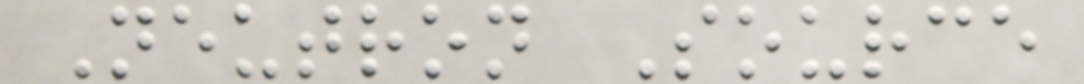Neutron Source
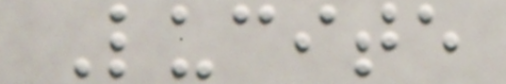Lucite
